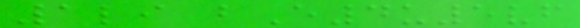1li bE4u5vf
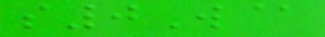s0W@
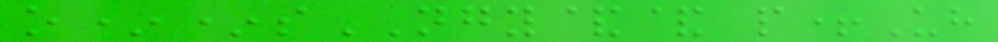o**sNGY&& p+Uh
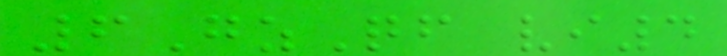6GzQf vi4
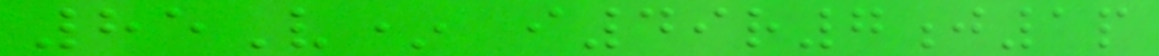85V* i49r7j1p
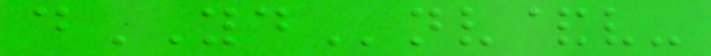dYDnv&v-
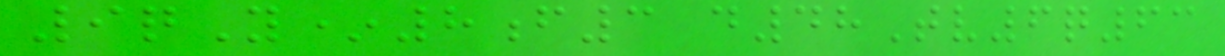9qY*8f3 d48Tv6q63
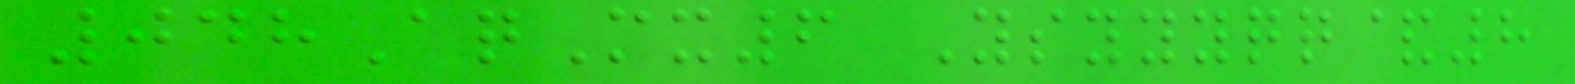048AqMx6 Ysyyyqq&8
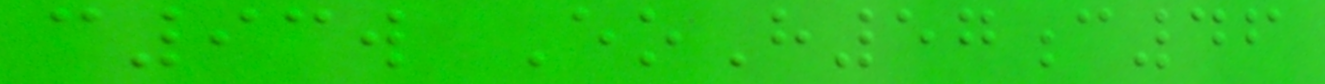c93w EoH57c46
